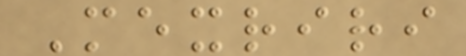Mexriri
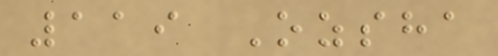119 Ozsha
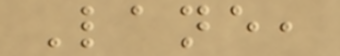Lane,
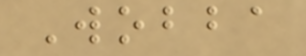Wobba
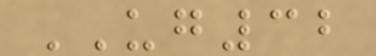UG32
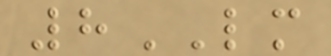8LM
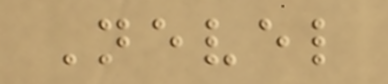Nevel
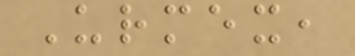Urmex,
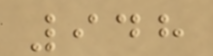948
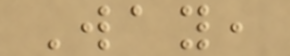Way,
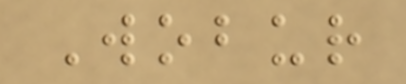Wobur
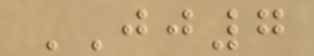JJ7
